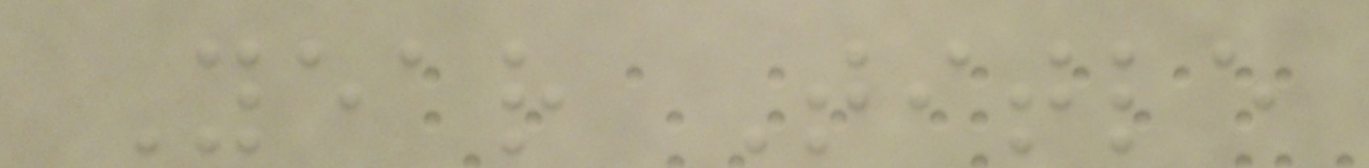Year Title
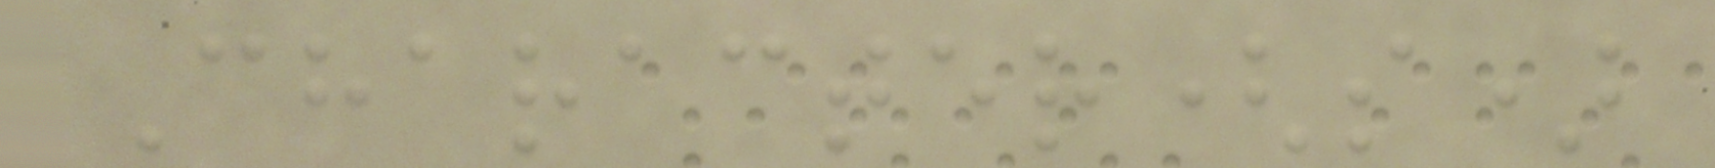Character(s)
